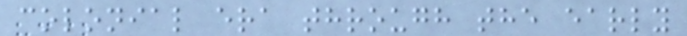colonial era through the early
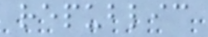republic
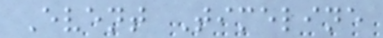Event Timeline
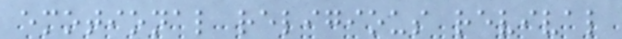emotional religious revival
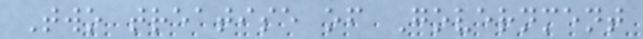Two treatise of Government
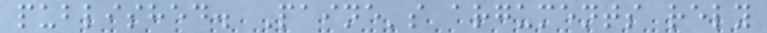published. Paine's arguments rely
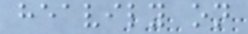heavily on
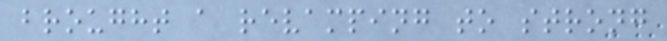brought a revamping to strong
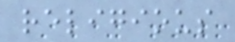religious
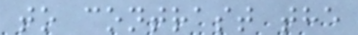to contrast the
